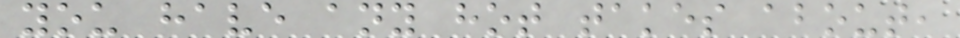you have any hot takes about,
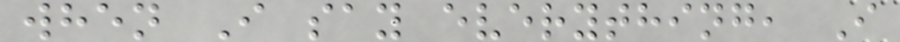when I say everything, I
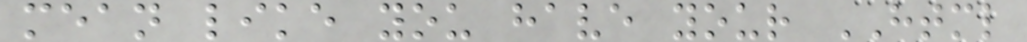mean like you have your HTML
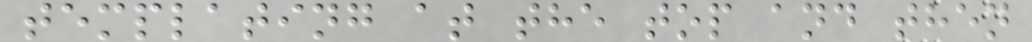templating at the top and then
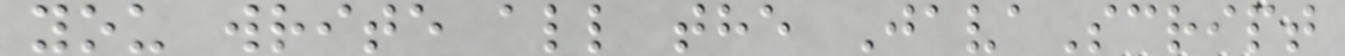you write all the JavaScript
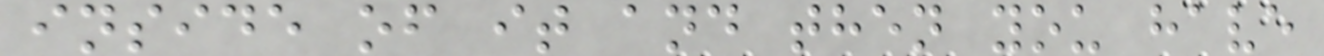inside of it and then you have
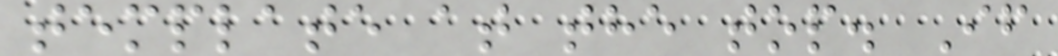template at the top. If
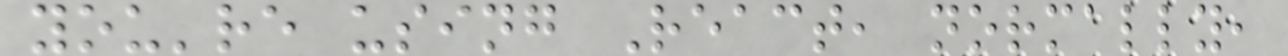you're using React, normally,
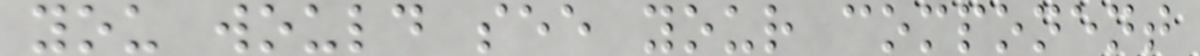you would see your component
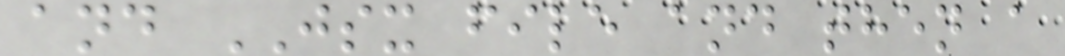and JSX file and then a
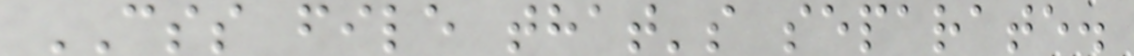CSS file that's separate.
